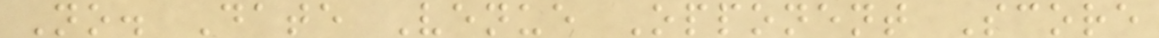No. Date Venue Opponent Score
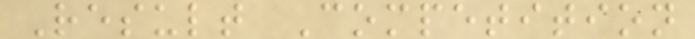Result Competition
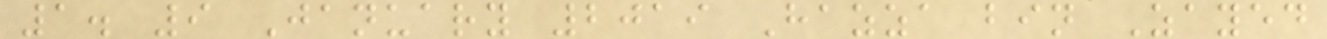1. 9 January 2019 Hazza bin Zayed
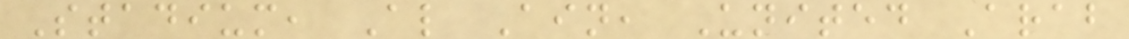Stadium, Al Ain, United Arab
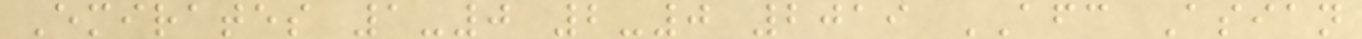Emirates 1-0 2-0 2019 AFC Asian
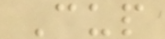Cup
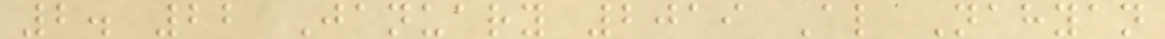2. 22 January 2019 Al Nahyan
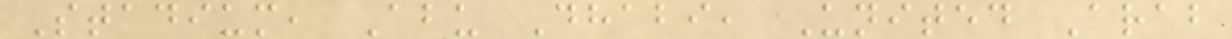Stadium, Abu Dhabi, United Arab
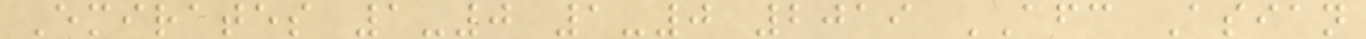Emirates 1-0 1-0 2019 AFC Asian
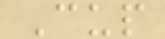Cup
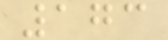173
